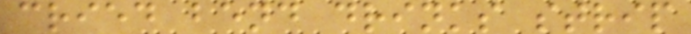cried bend drinks strip
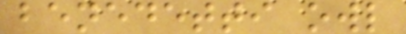benedetti owl
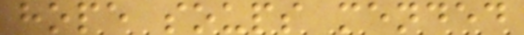hope soups mended
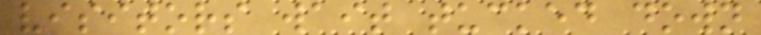visitors wait tucked down
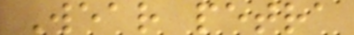Wear petra
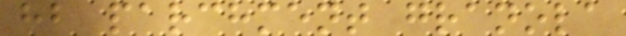hb parchment granola
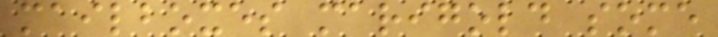mailboxes marigold some
